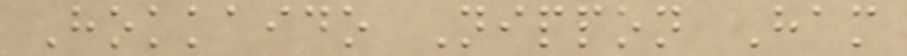Hokkaido Nippon Ham
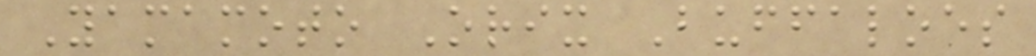Yamamoto Orix Buffaloes
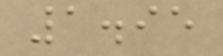1.95
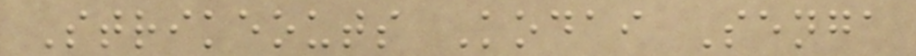Strikeouts Kodai Senga
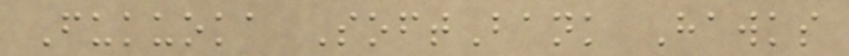Fukuoka SoftBank Hawks
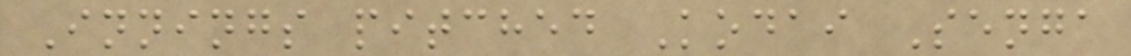Innings pitched Kodai Senga
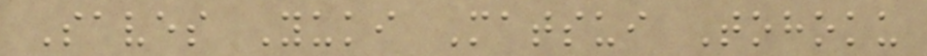Saves Yuki Matsui Tohoku
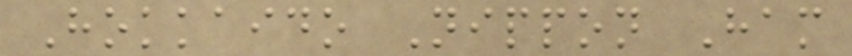Hokkaido Nippon Ham
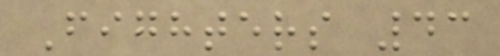Fighters 43
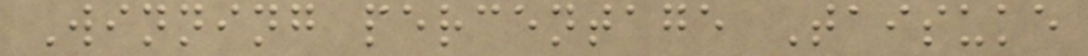Winning percentage Taisuke
